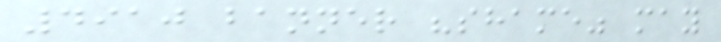4910 banner "shame" may
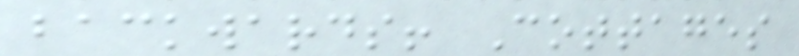backwards! Cottages
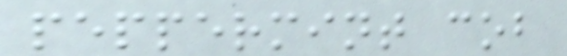peppermint cob
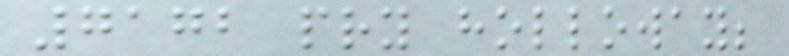7172 pry holloway;
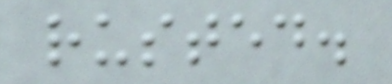rusted.
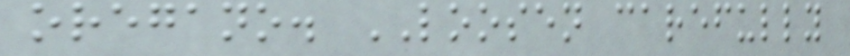oregano. LOOSEN carefully
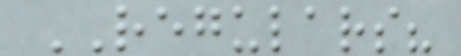REGULARS?
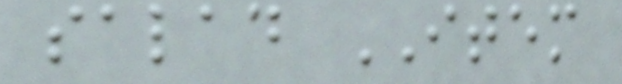salad ITEM
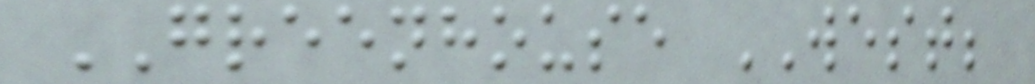GREENHOUSE WEST;
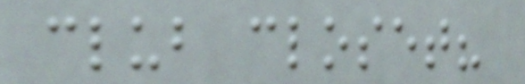club closet?
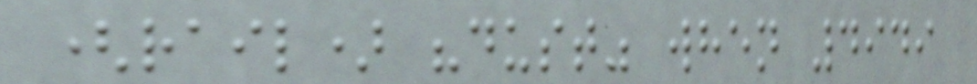(rail) "dust" when 4949
